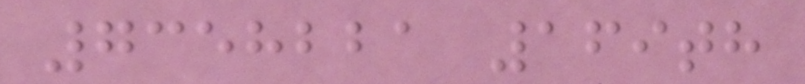7358221 169th
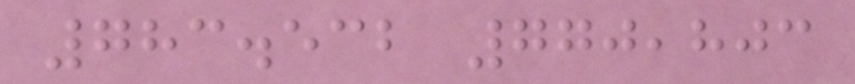783.532 770,803
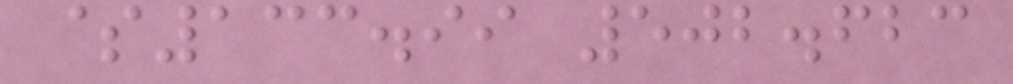$133.99 502.623
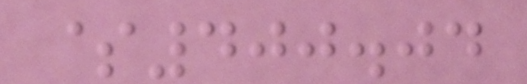$400.04
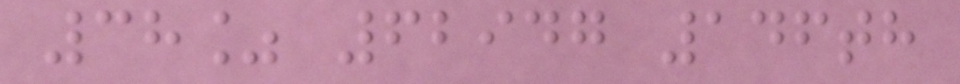38% 62947 146th
